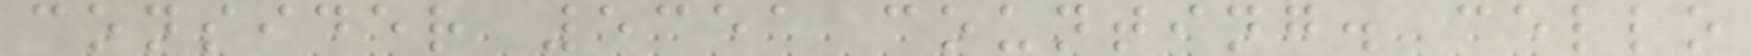consider 5351 counting. cello
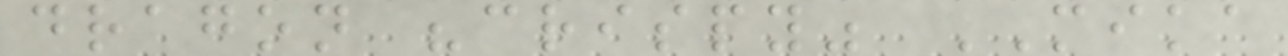dragon "crispy" MIKA
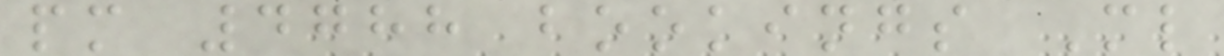pm 4788 bookings Ml
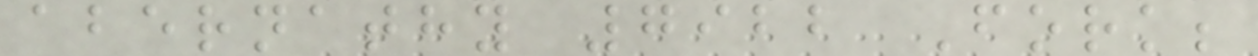abernathy 7922 Fork;
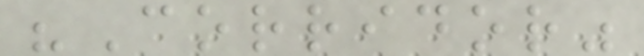"Corridor"
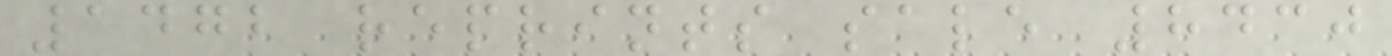1472 reprints sale 8430
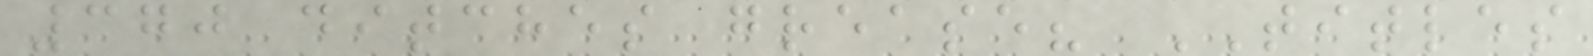370 ditches grease? TITLES
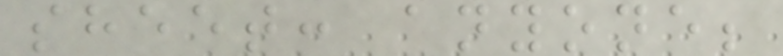sheet: anyone;
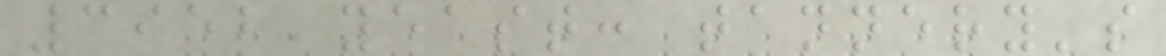3952 yeast: tannery's
